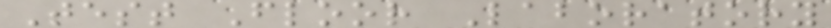Test Floor Laboratory
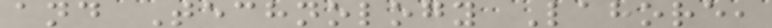and Technology Lahore,
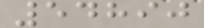54890
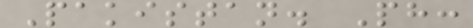Pakistan. Ph:
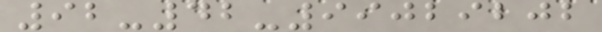92-42-99029202
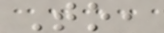To,
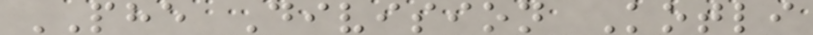PHE Division Kotli
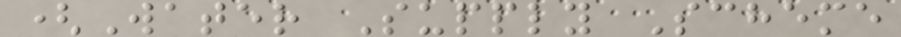(Water Supply Scheme
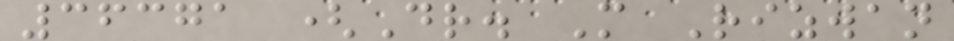36371 (Dr. M Rizwan
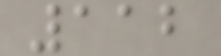112
